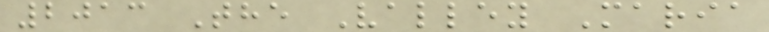2013 The Valley Maria
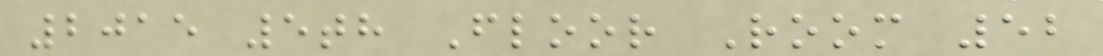2015 5th Floor Room 52
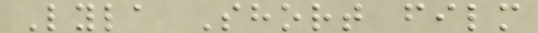Lyla Short film
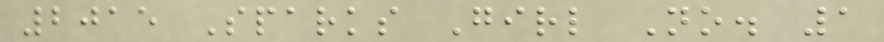2015 Sparks Girl No. 1
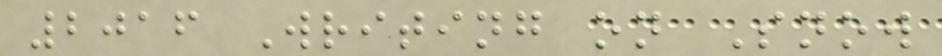2016 Writing on Snow
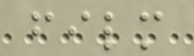film
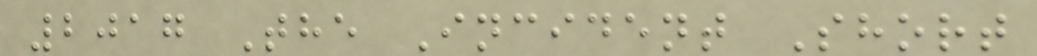2017 The Incident Short
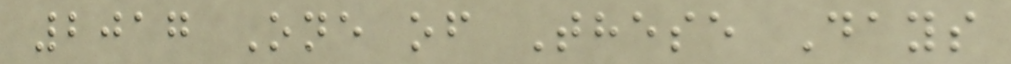2017 One of These Days
